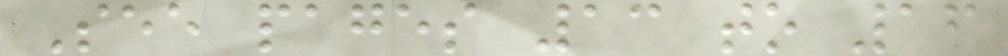See pages 13 to 16
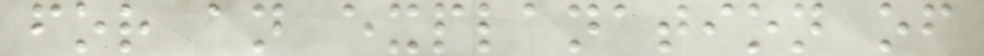for an explanation of
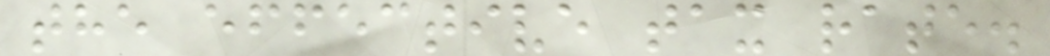the effective tax rate.
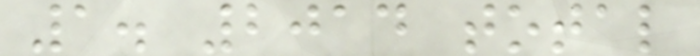1. 2014 total
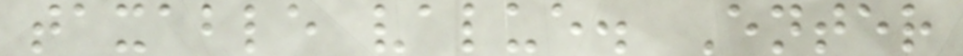taxable value. Enter
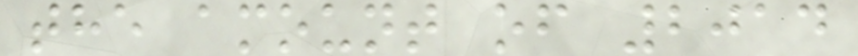the amount of 2014
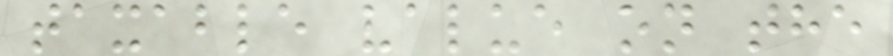taxable value on the
